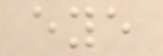eye
